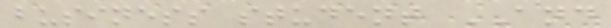business student AND
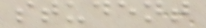student
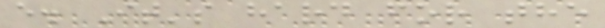e. It's hard for the
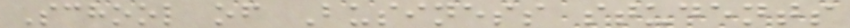School of Business students
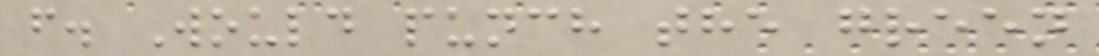f. Would punch the green
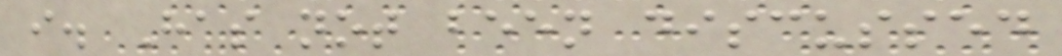i. Has not been discussed
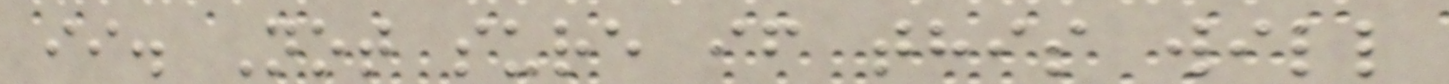ii. Not sure if this will
